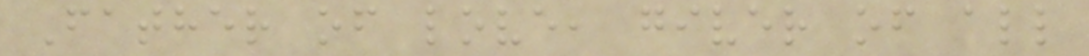Father of love, giver of all
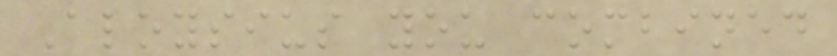Aloysius you combined
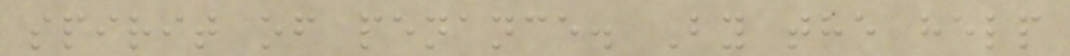spirit of penance. By the help
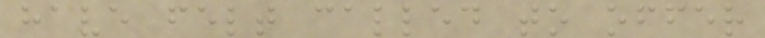have felt called to offer
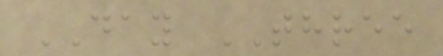DAY THREE
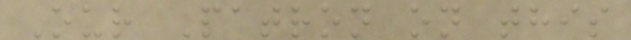Our Patron on this
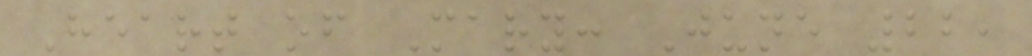Heart of Mary: June 22,
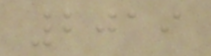2019
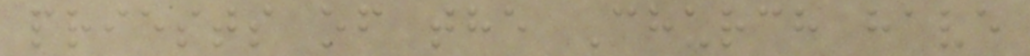priests of the Church have
